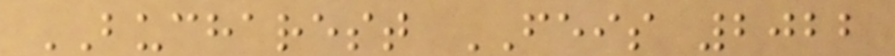BUCHAREST FEIS 2022
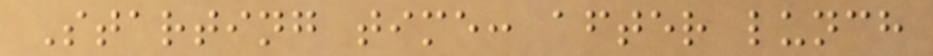Starting time: after lunch
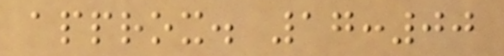approx. 17:00
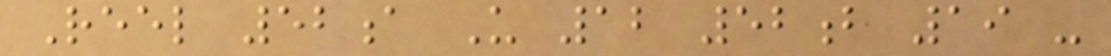Reel 52a U 12 52b 19 -
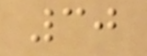30
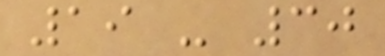19 - 30
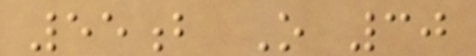55b O 30
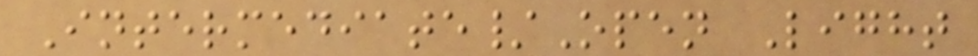Intermediate/Open Light
